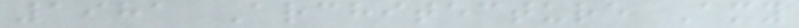1981 Architecture Amy
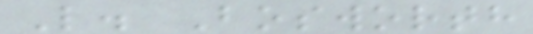L. Bosworth
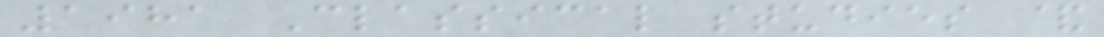1981 Classical studies &
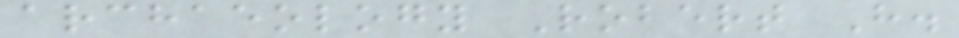archaeology Robert H.
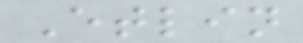Etlin
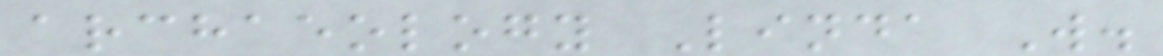archaeology Linda W.
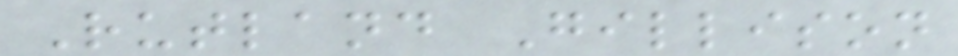Rutland Gillison
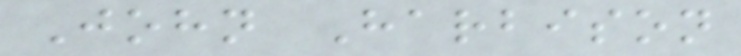John Harbison
